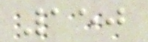150
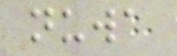nuwa
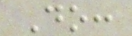Do:
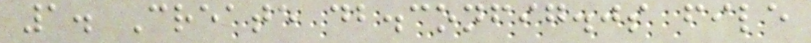1. Create db.config.js file
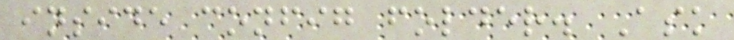inside config folder. Ask
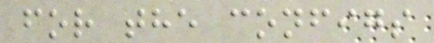for the configs
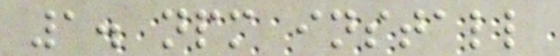1. npm install
